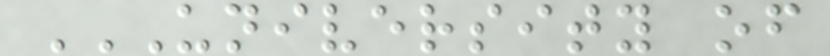UNIVERSITY OF
